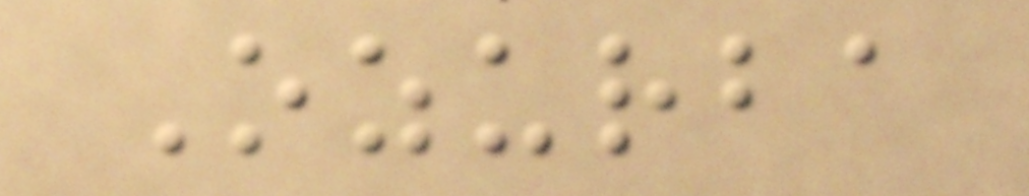Ozurba
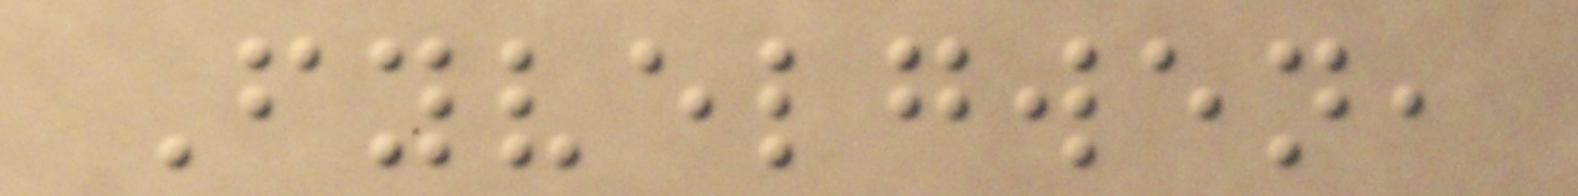Fyvelgwen,
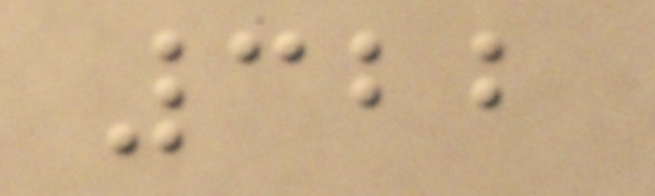322
